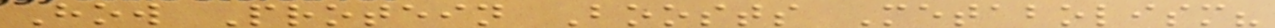How Protein Boosts Metabolism?
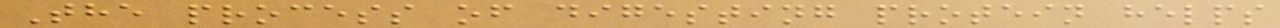The process of digesting protein helps
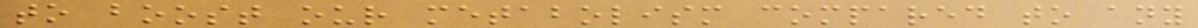to boost our metabolism compared to any
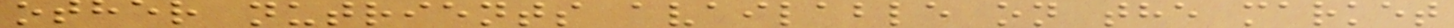other nutrients available on the market
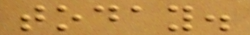today.
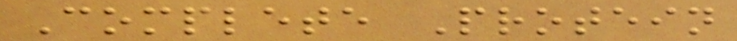Complete Protein
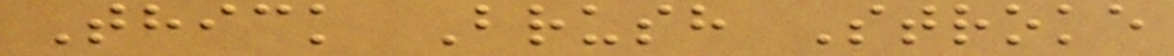Thick Brush Stroke
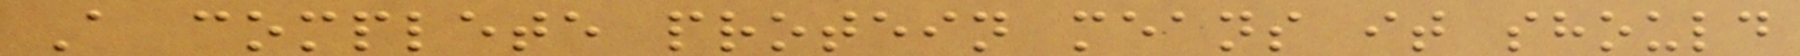A complete protein means it should
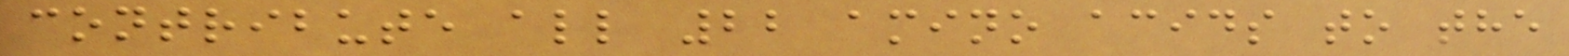contribute all 22 amino acids to the
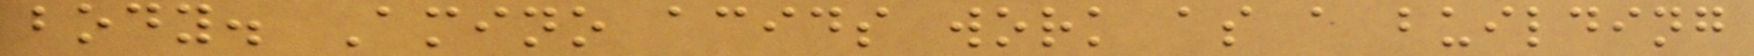body. Amino acids work as a building
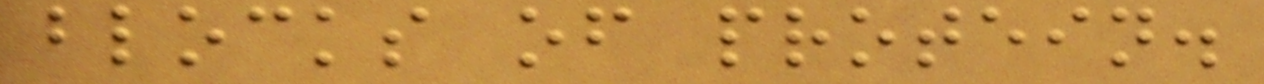blocks of protein.
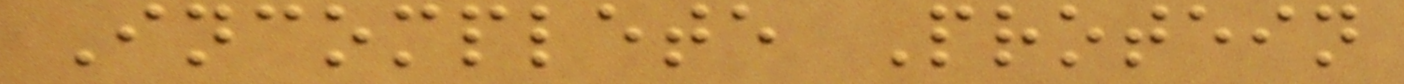Incomplete Protein
